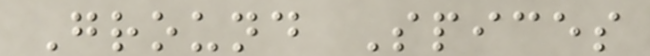Ground Spices
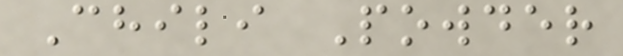Chili Powder
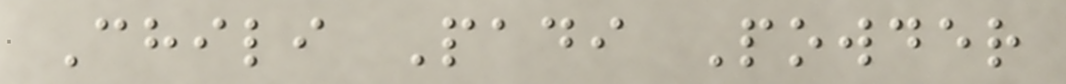Chili Padi Powder
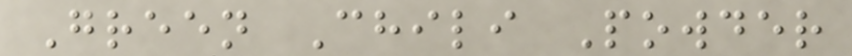Green Chili Powder
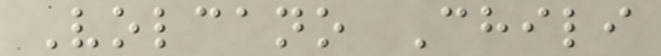Volcano Chili
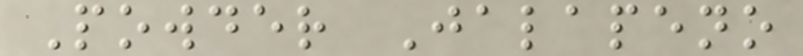Powder Jalapeno
